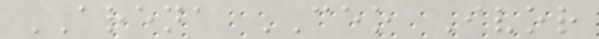ARENA CEO Ivor
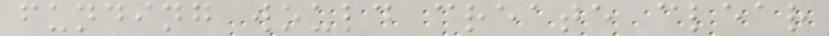funding would create clear
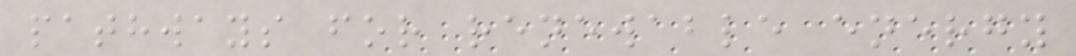pathways for renewable energy
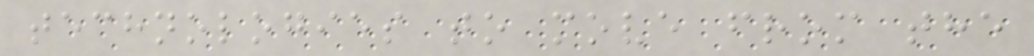technologies to move from the
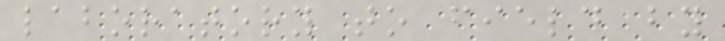laboratory to field by
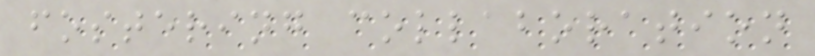fostering collaboration
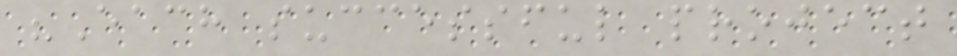"Each successful project
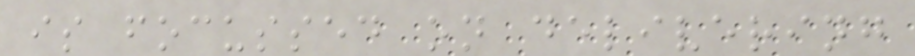is focussed on delivering
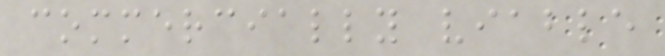commercially viable
